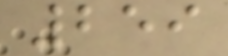259
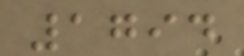1794
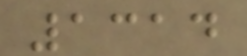1314
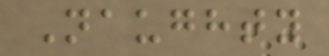Naughty
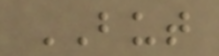BUT
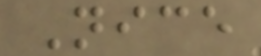Nice
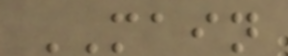MAIN
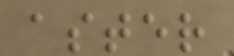aster
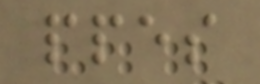ppes
